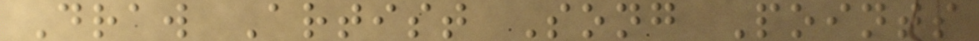Draw Artist Song Points
